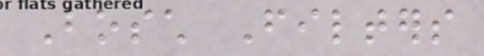Bosch Filters
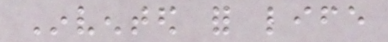Invented for life
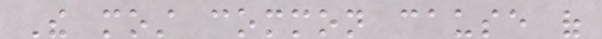The most common cause of
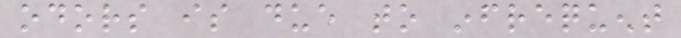odors is due to infrequent
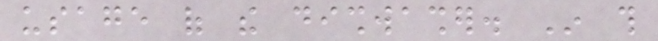usage of the dishwasher. In this
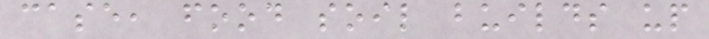case, food soil builds up
